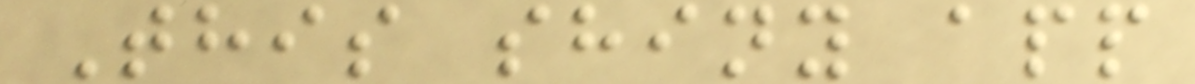This shiny app
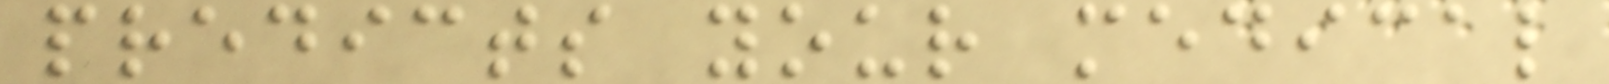predicts your medical
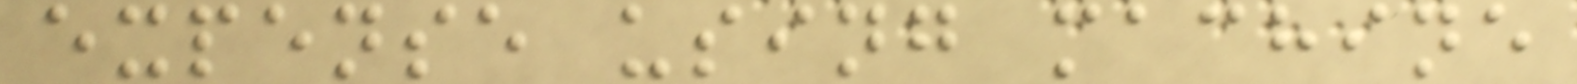expense using machine
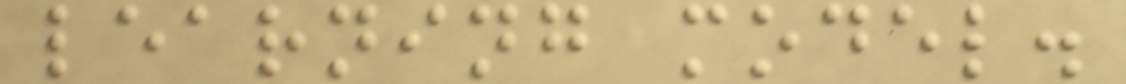learning model.
